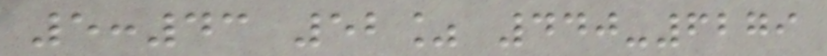5:43 52% 440-6279
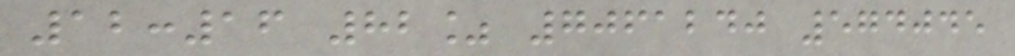12:16 82% 7061240 574045
